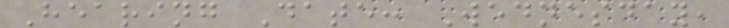Hearing Date: Wednesday,
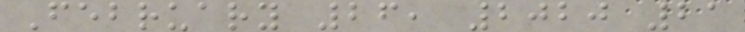February 26, 2020 21
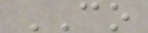CO
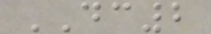DC2
